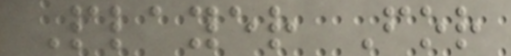Player For
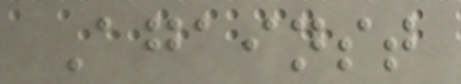Against
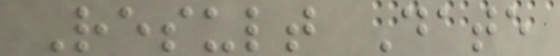Result Date
